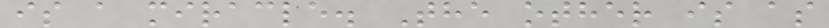is a miracle. The other is as
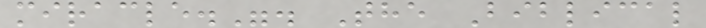miracle.". The Biblical
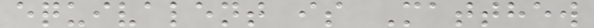equivalent is Matthew
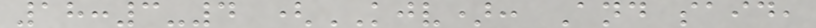18:3-4 (KJV): And said,
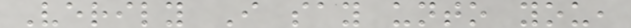Verily I say unto you,
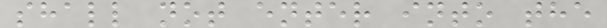shall not enter into the
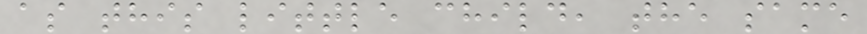as this little child, the same
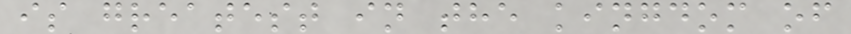is greatest in the kingdom of
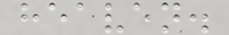heaven.
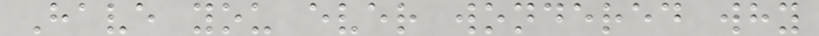Have you ever wondered why
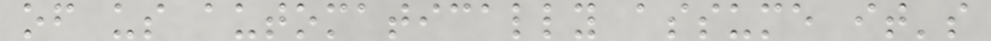of us automatically assume it's
